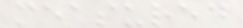measured
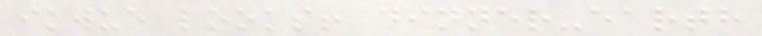ikwue looks! dinner-earth
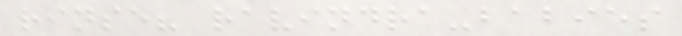rinse? ravindra-babies
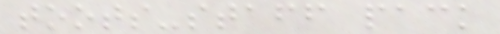toots-staff pack
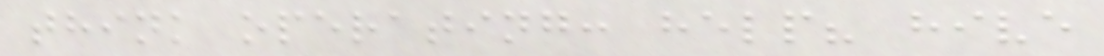think operating: help? hive
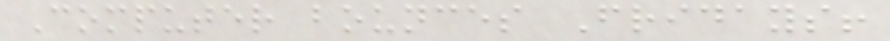Computer bounces Fridays!
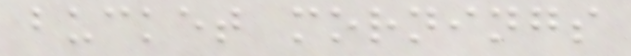bucket mornings
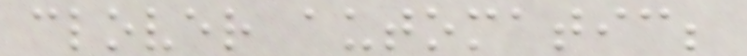clover automatic;
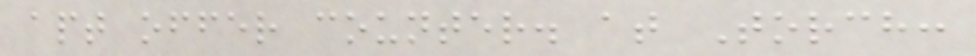apt offer counter. at Torch:
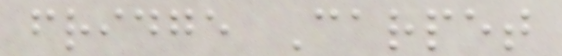fridge Carpet
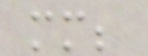mm;
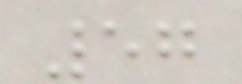57
